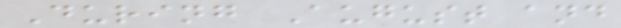During August and
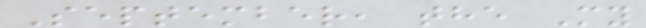September, the My
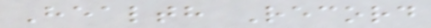Health Record
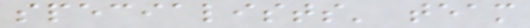specialists' team
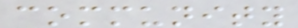community
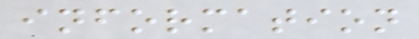information
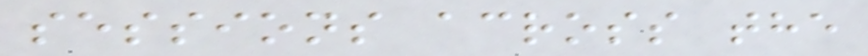sessions across the
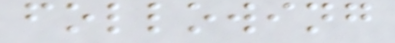following
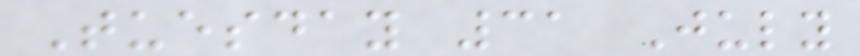Tuesday 31 July
